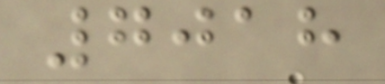7018
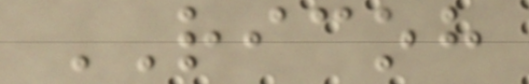RICOH
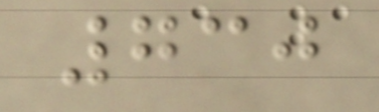730
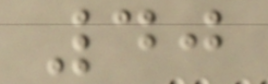40
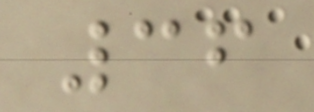36
